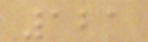121
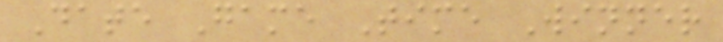Date Game Time Winner
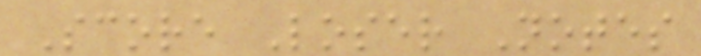Score Loser Notes
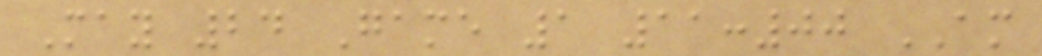May 24 Game 1 11:00 AM
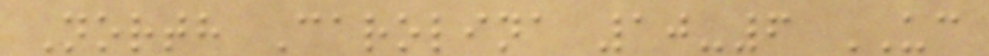North Carolina 10-6 UC
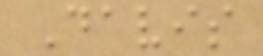Davis
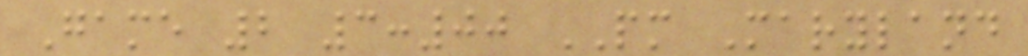Game 2 3:00 PM Maryland
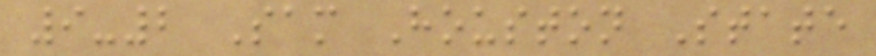9-2 Sam Houston State
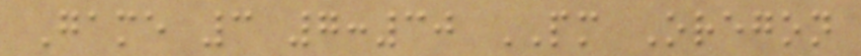Game 3 7:30 PM Oregon
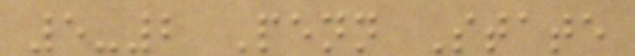5-2 Penn State
